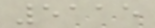5115
